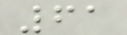61
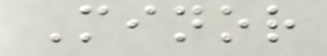Minor
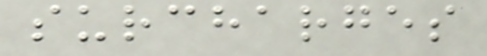surcharges
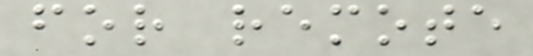for remote
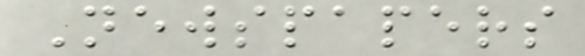Newspapers
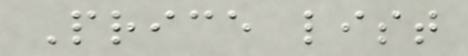Price list
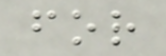for
